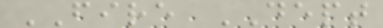FIRE DEPT
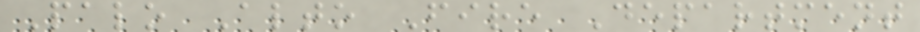Palo Alto Fire Department
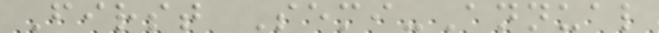First Semi-Annual
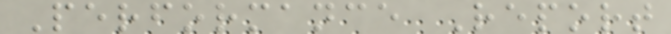Performance Report
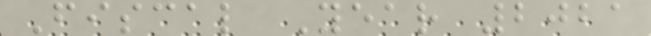Fiscal Year 2021
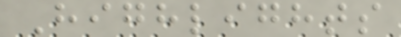Highlights
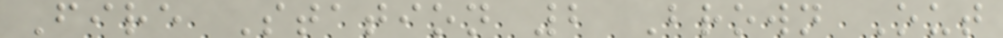Fire Station 2 Brown Out
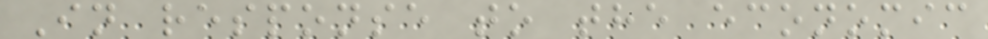In response to the economic
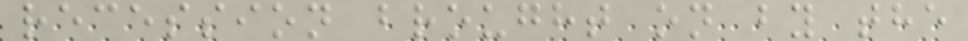recession brought on by the
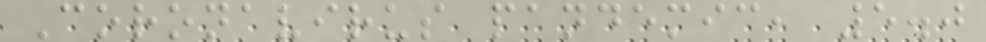Coronavirus pandemic, 5.0
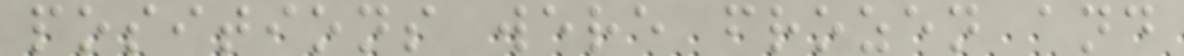positions were frozen and
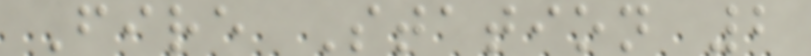Fire Station 2
